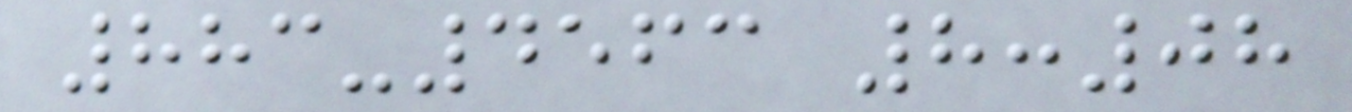883-4563 8:08
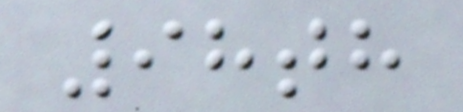98th
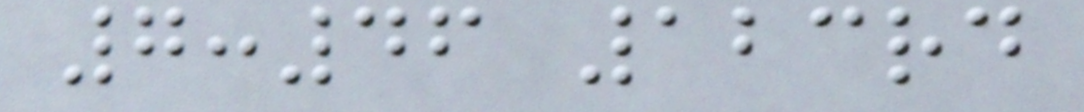7:46 123rd
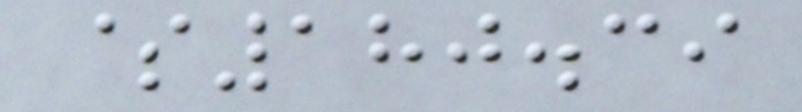$180.39
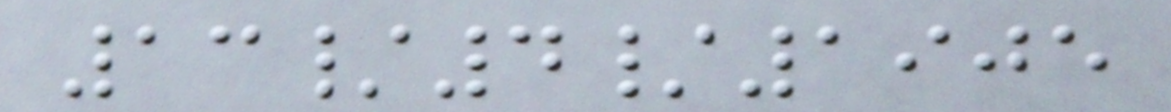13/4/1905
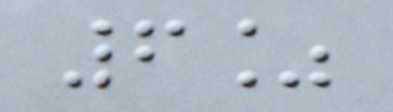6%
